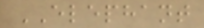ELEPHANT
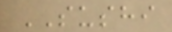SUSHI
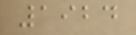1924
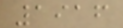1916
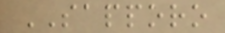SAPPORO
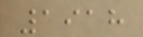1918
